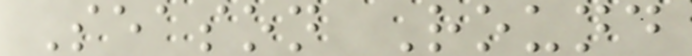Season Round
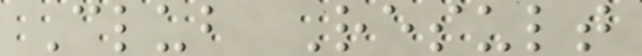Club Result
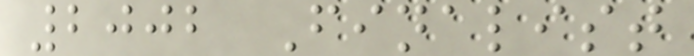2002 Finalist
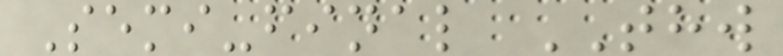Semi-final THW
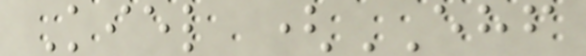Kiel (EHF
